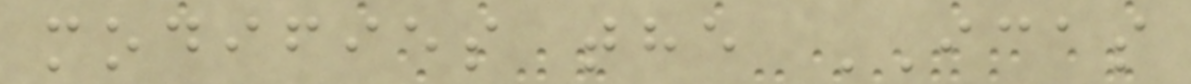modifies the ICAS
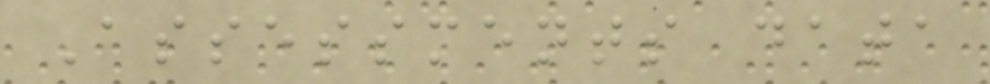Assessments data
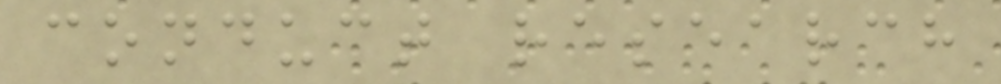conduct research
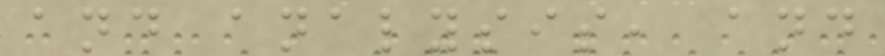and analysis, and
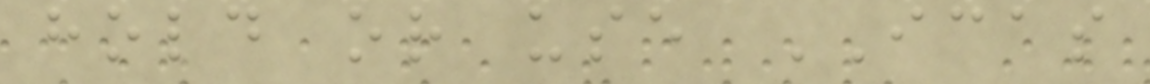hold or use ICAS
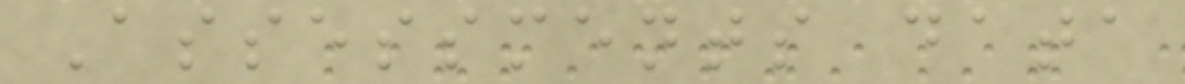Assessments data
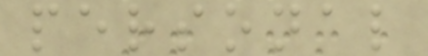personal
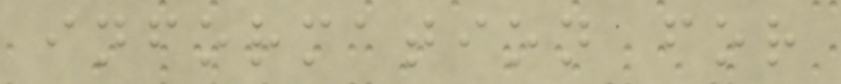information for
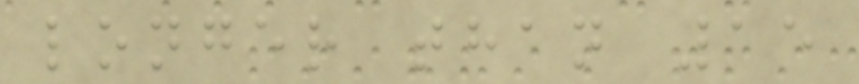longer than 15
